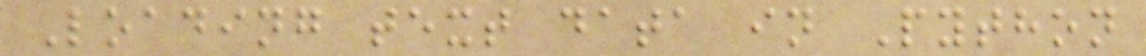Loading text data in Python
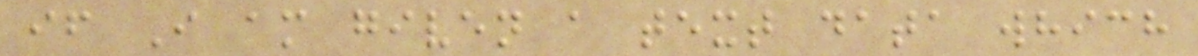if I am given a text data which
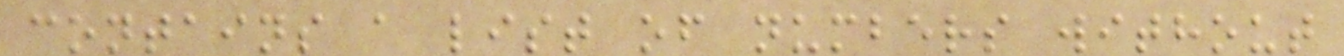contains a list of numbers without
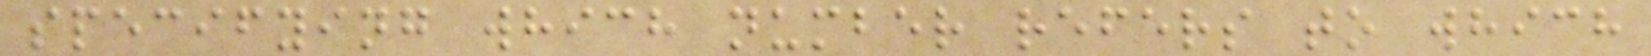specifying which number refers to which
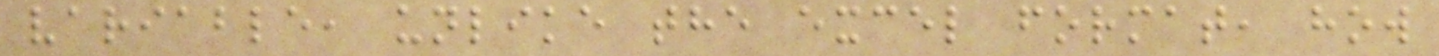variable, unlike the excel format, how
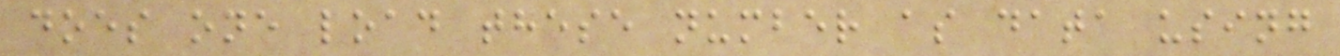does one load these number as data using
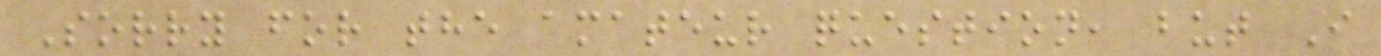Sorry for the amateur question, but I
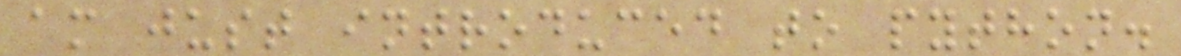am just introduced to python.
